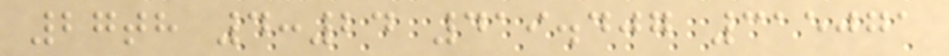27th 4:24 419.407 315071
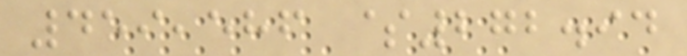459,586 $272.94
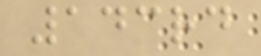143rd
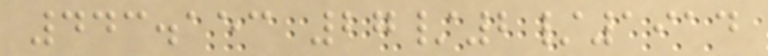443.153 27/2/1914
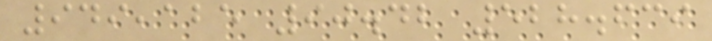949,125 90.42 528.639
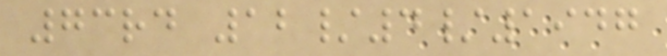73rd 12/4/1947
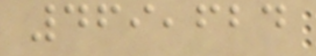469,624
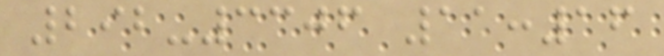292-3306 11:16
